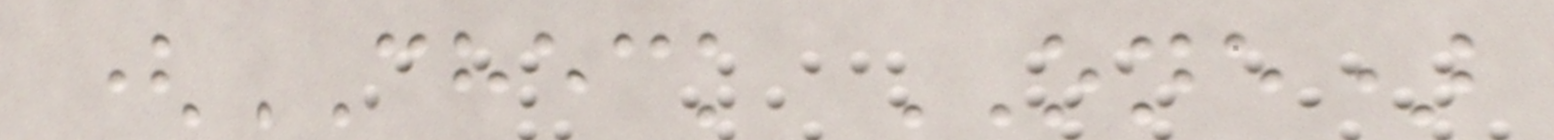(CHECK ONE)
